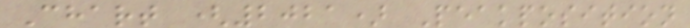Chart (2021) Peakposition
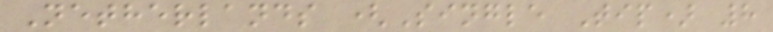Netherlands (Single Tip) 8
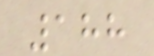188
